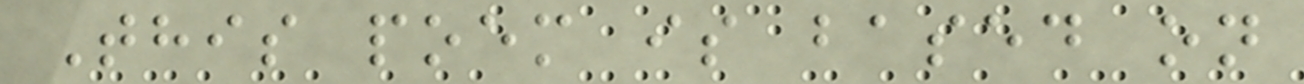This poem is based on
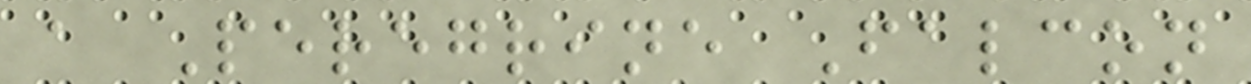a Peregrine Falcon
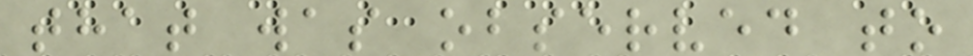that was observed to
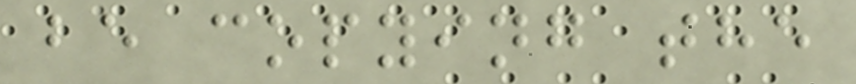be copying the
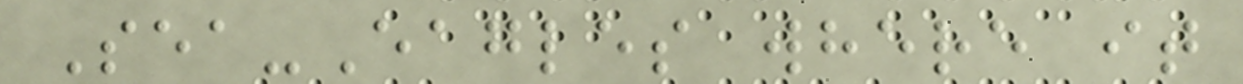Sea-Eagles where it
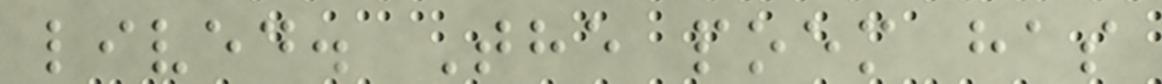lived. The poem has
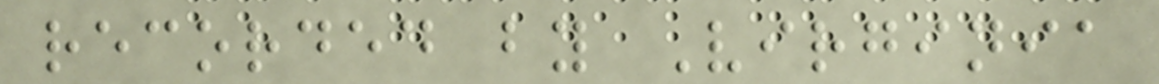recorded by Virginia
